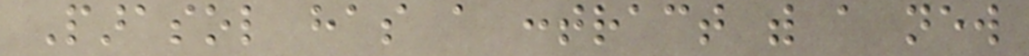Parasol has a contract with a new
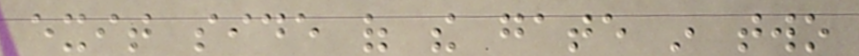exit side of the gate in two
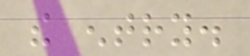the entry.
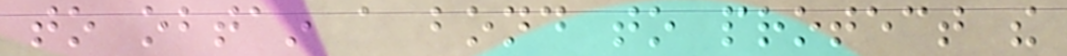to obtain a bond to protect the
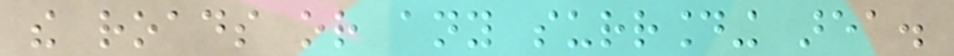the roads or any surrounding area.
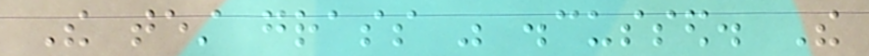The test grass was discussed. The
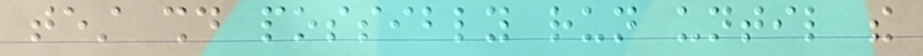test should possibly run until the
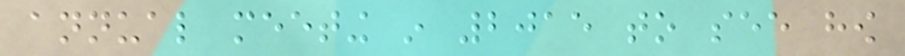annual meeting in 2015 to see how
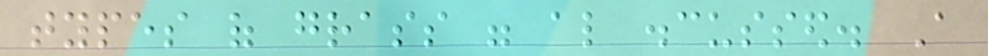types of grass were also discussed. A
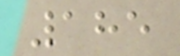185
